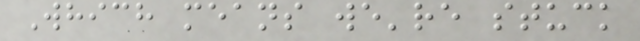Which means we're stuck
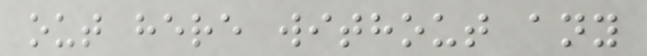out here without any
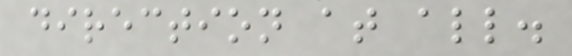direction at all.
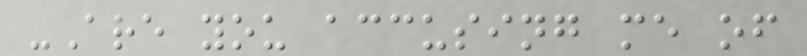-Are you accusing me of
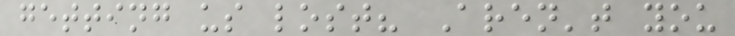getting us lost? Aren't you
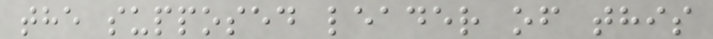the supposed leader of this
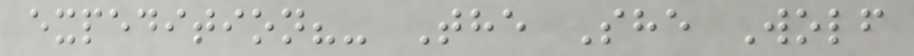expedition?- The She Wolf
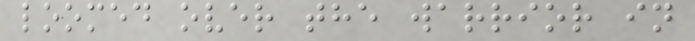loomed over the warrior in
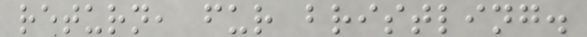return, fur bristling.
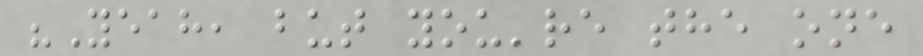"Yeah, but you're the one
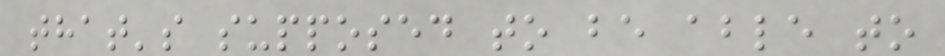that's supposed to be able to
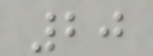20
